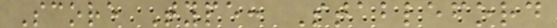Score Type: Stableford
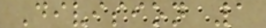Division 1
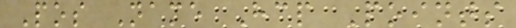Pos Name Hcp Points
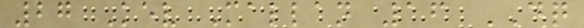27 Kev Mallan 16 DQ
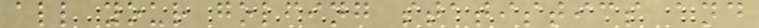all your golfing statistics and
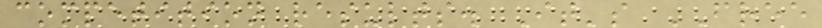competition results. It's FREE
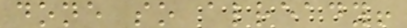done so already!
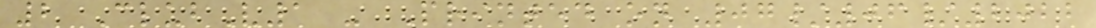2 ClubV1 - Printed on 07/06/2022
